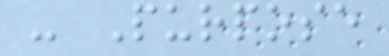- Purpose
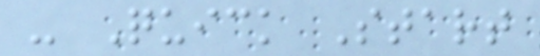- Quick Start
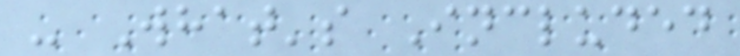- What's Included
